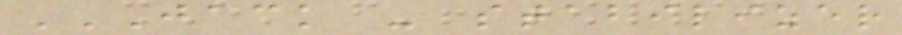JACK - STABILIZER
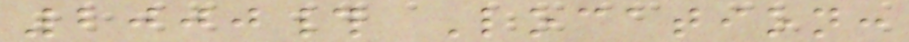2000# Location:
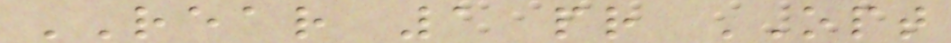REAR 1 pr OPT
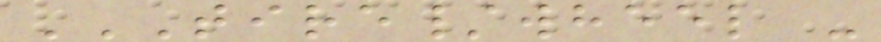TIRE/WHEEL -
